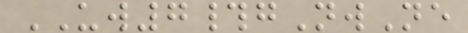UW7#gNwNe
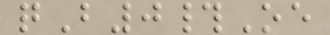qB0#Oe
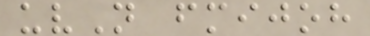uvN fmijoh
